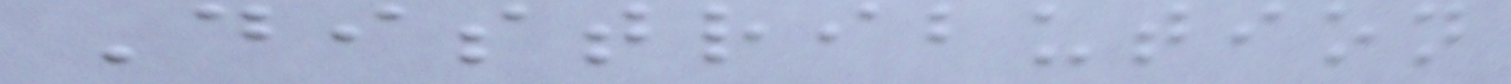Distribution
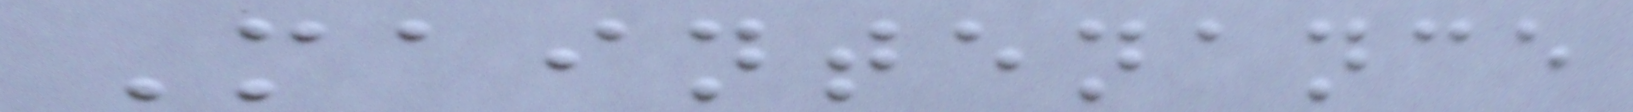Maintenance
